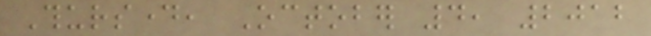Thursday, October 4, 2012
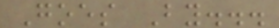Goes By...
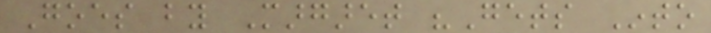Goes by Margaret "Gets Into
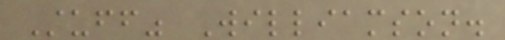Stuff" Williamson.
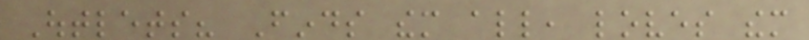Outlets? Finds them all, loves them
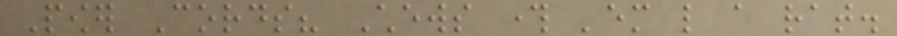Power Cords? Chews through 'em like a rat.
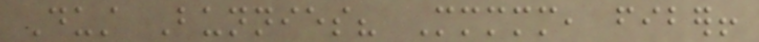Dust Bunnies? Mmmmm, fiber!
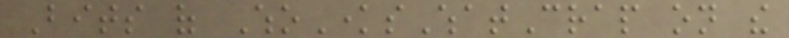Bits of WhoKnowsWhatCrap on the
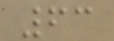63
